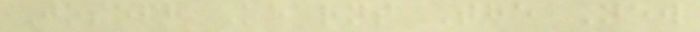Joseph Kearns The New
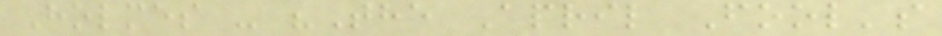Holmes - "The April Fool's
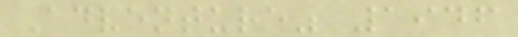Adventure" 1946
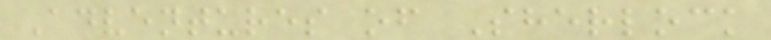Adventures of Sherlock
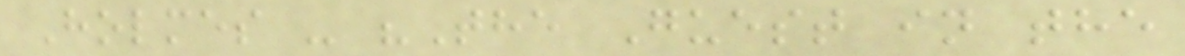Holmes - "The Guest in the
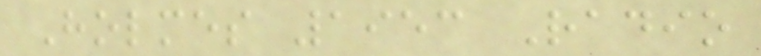Holmes 1953 Radio
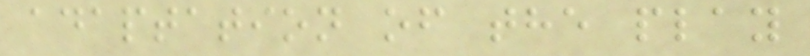adaptation of the play
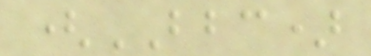(BBC)
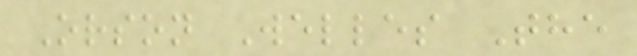Orson Welles The
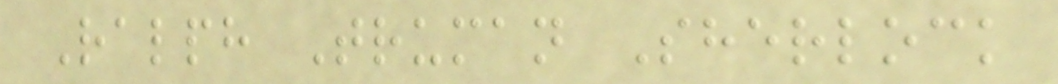Ralph Truman Sherlock
